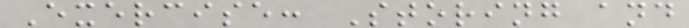Exercise: Storing and
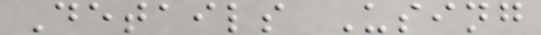Details Using
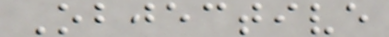Objective
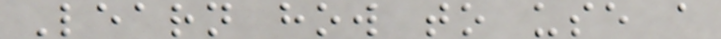Learn how to use a
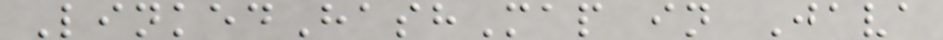LinkedHashMap in Java
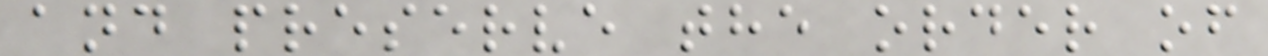and preserve the order of
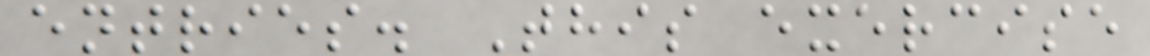entries. This exercise
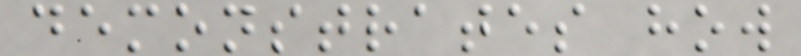demonstrates how
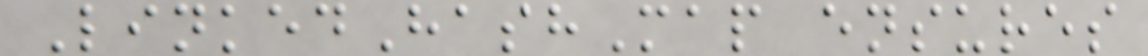LinkedHashMap ensures
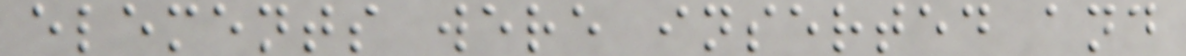elements were inserted and
